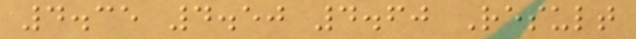4.35 4.50 4.60 Result
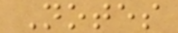Notes
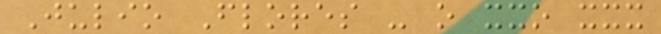Julio Flores - o xxo xxx
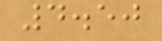4.50
